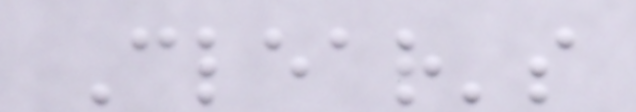Clear's
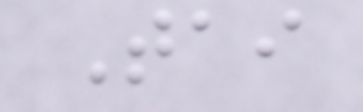Tai
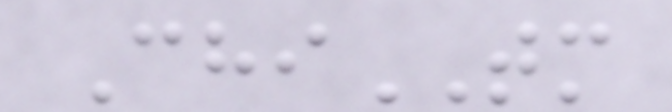ChiTM
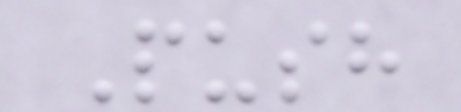Push
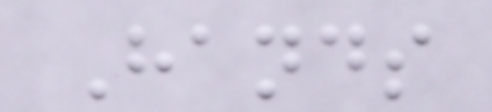Hands
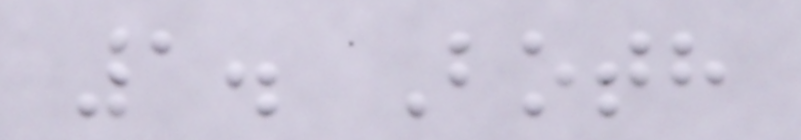1. Both
